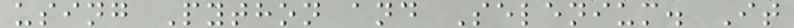using Python and Selenium. It
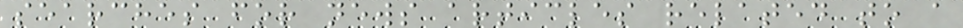searches for news articles related to a
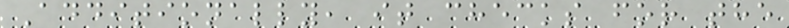Additionally, it checks for the
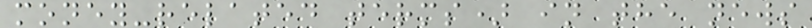money-related terms) in the news
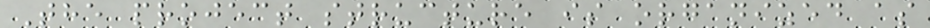The project structure is organized as
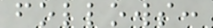follows:
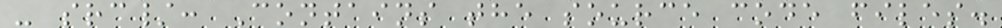- src/: Contains the source code files.
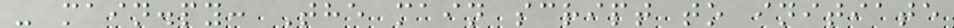- main.py: The main script to initiate
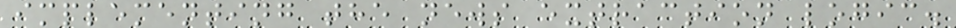implementing the news extraction logic.
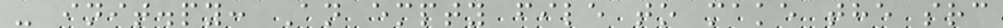- init.py: An empty file to make the src
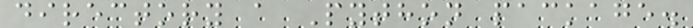directory a Python package.
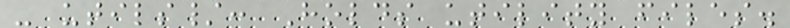- utils/: Holds utility files.
